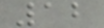12
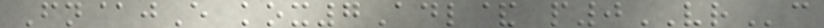Fn@jE kox7Adl& p0VRc
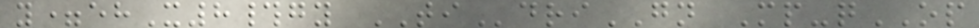y=ehX8#gy TIdriGN Mp-qOP
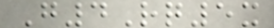G4Rq5x
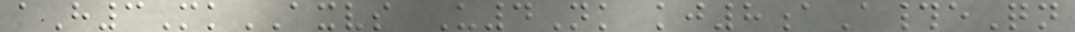aH3MkAXVS U4Nk kj8aA#eQn
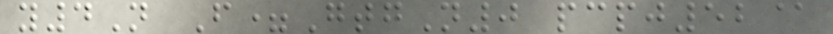y4N F=GtgN0 pcpj52@
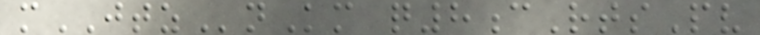mJTZnKm q8cRtsPv
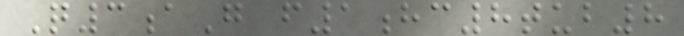Q3aG f1hc8tub8
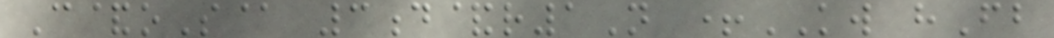C&oS@ 3d&r1N +KW hFb
